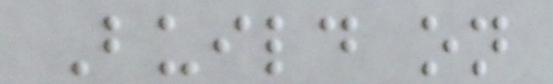Build on
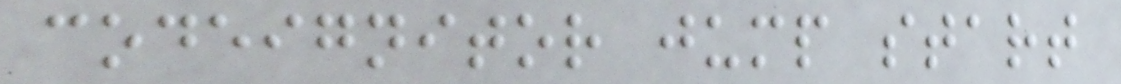codeignitor jump start
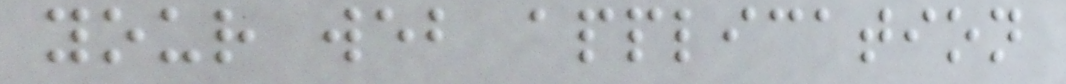your web application
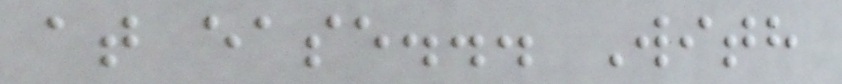at ease... With
